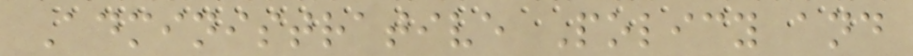Administrative Policy and
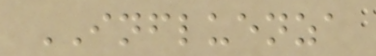INFLUENZA
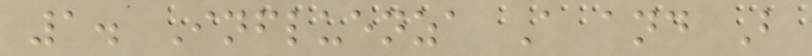1. Influenza A and B
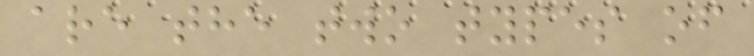are the two types of
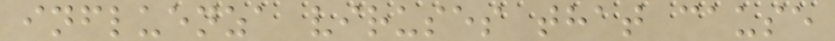influenza viruses that cause
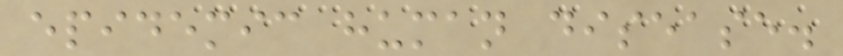epidemic human disease.
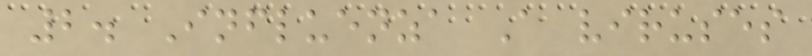2. Influenza A viruses
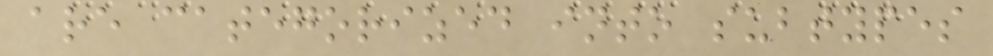are categorized into subtypes
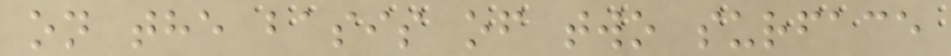on the basis of two surface
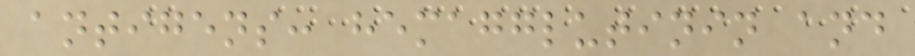antigens: hemagglutinin and
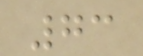73
